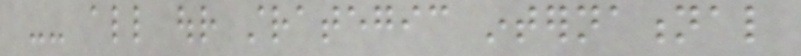-- all our strategic international
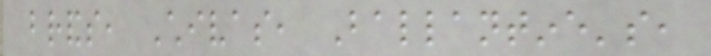brands, Chivas, Ballantine's,
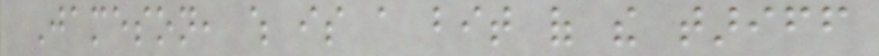Jameson, which is a bit of the tariff
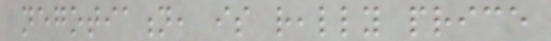negotiation, is really price
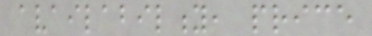availability, price
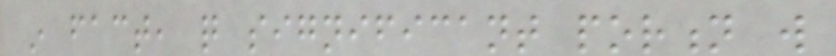in fact, quite significant portion will
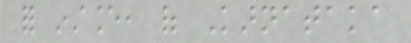for instance, of Karnataka
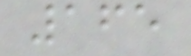165
